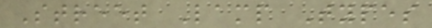Street Lamp Types
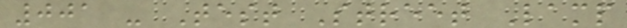001 - Test Street Lamp
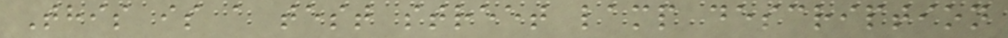This is a test street lamp description
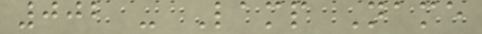002 - Lamp Name
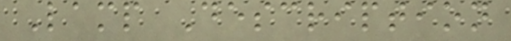Lamp Description
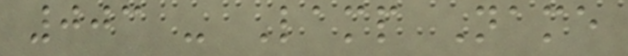003 - Lamp Name
